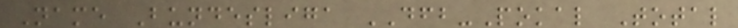Name Bundesliga DFB-Pokal Total
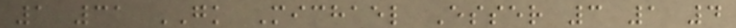1 31 GK Michael Esser 3 1 4
